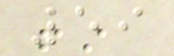59
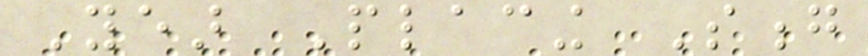Year Placing Song
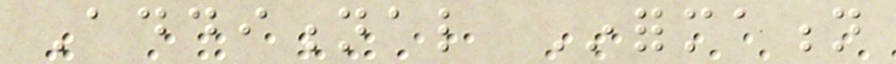Additional Information
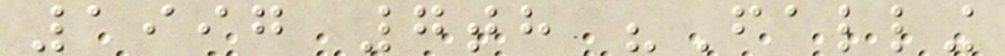1997 7th "Falling
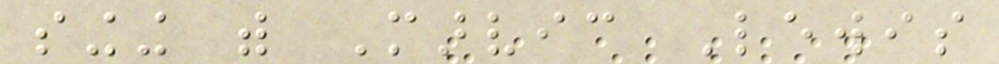singing with Marvic Lewis
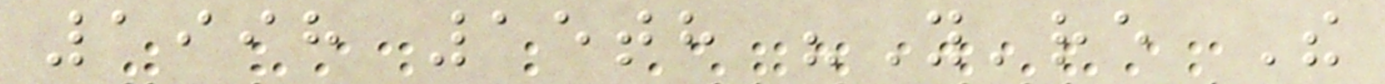1998 15th "You're The
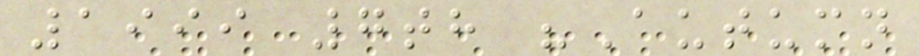1999 7th "Autumn
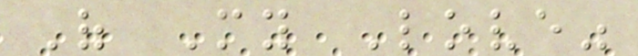Of My Love"
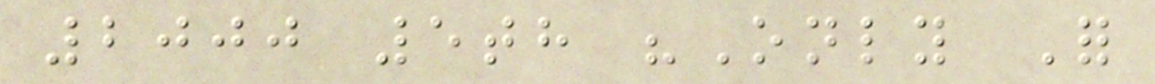2000 5th "Only For
